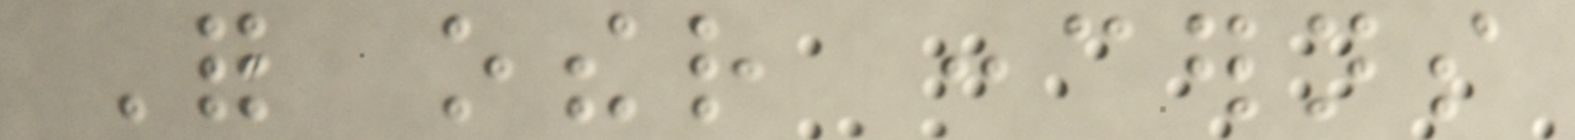For other concerns
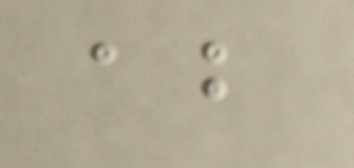about
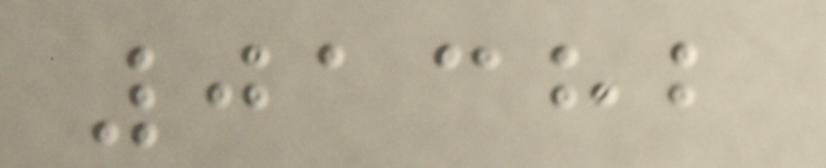01382
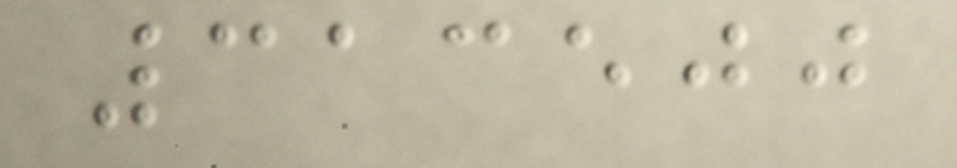313500
